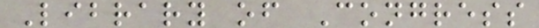Library of Congress
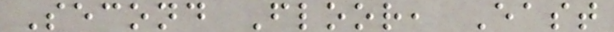Second Floor, East
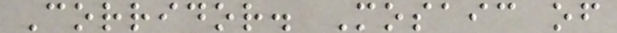Corridor. Mosaic of
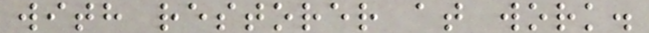with restorer at work.
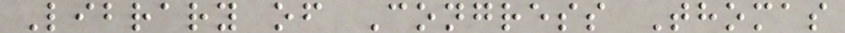Library of Congress Thomas
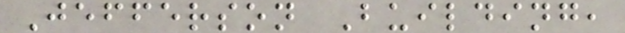Jefferson Building,
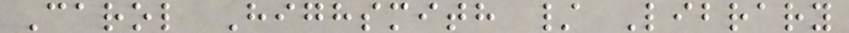Carol Highsmith / Library
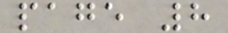page 8
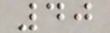40
